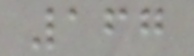167
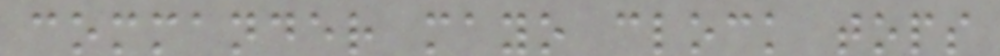commander mayo clock tops
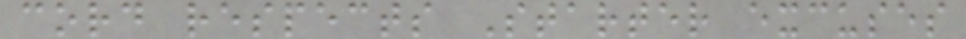cord respects Starter excuses
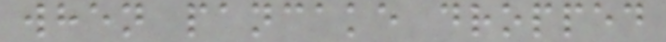when pancake dropped
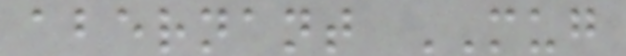abernant MUG
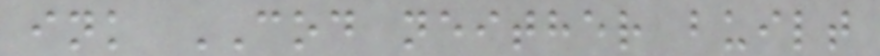ink COD neither built
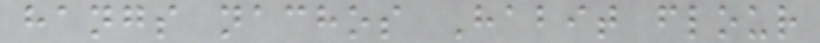hangs nachos Habit flour
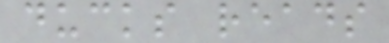ducks reads
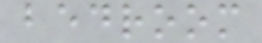bedroom
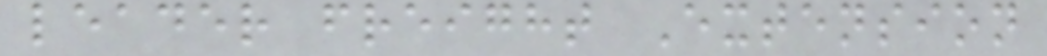leader freight Extension
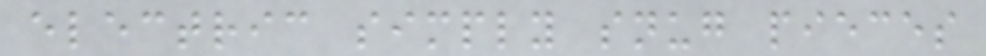electric simply snug pieces
